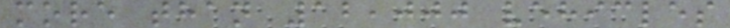more than 12,000 vehicles
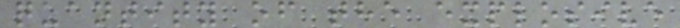quantity of the explosive
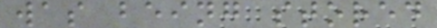was being stored
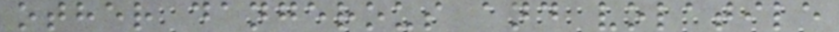other dangerous and volatile
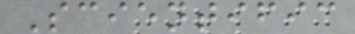Scientific
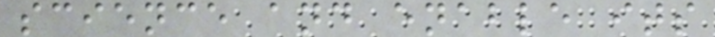science and enable its
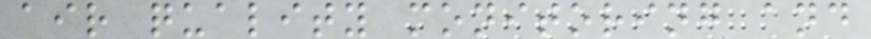air quality monitoring and
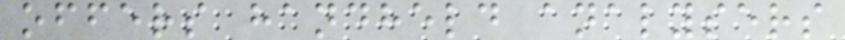offers handheld analysers
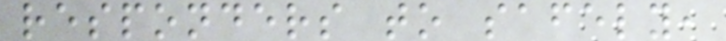responders to safely,
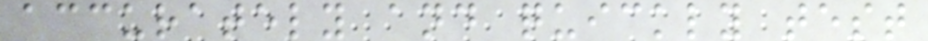accurately and quickly test
